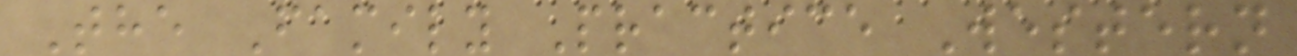The Family Practice Western
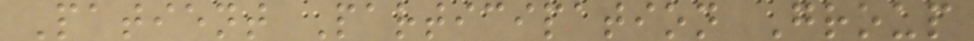Patient Participation Group
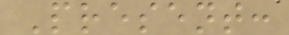Present:
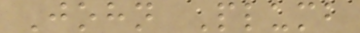John Plumb
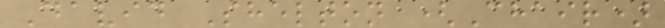David Shelton (Chair)
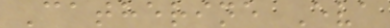Catherine Eva
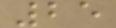25
